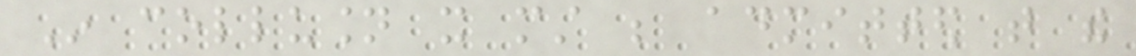In collusion it must be admitted that the
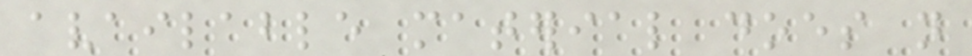available material does not
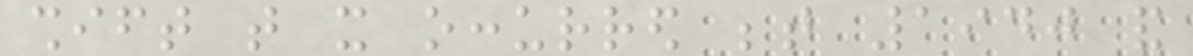shift that it occurred between 1940 and
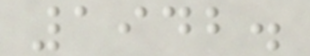1942.
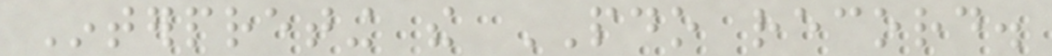Interpreting the PDO record.
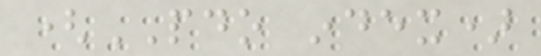(PDO index)
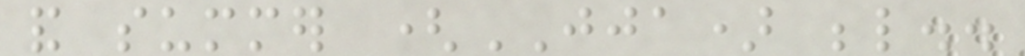and summer (JJA) below..
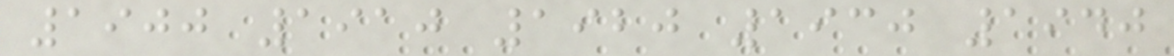1900 1910 1920 1930 1940
